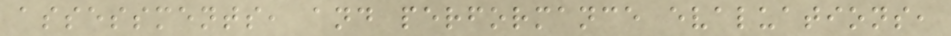assessments, and performance evaluations,
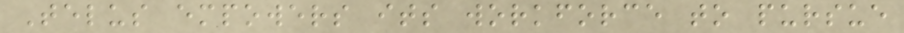Telus empowers its workforce to pursue
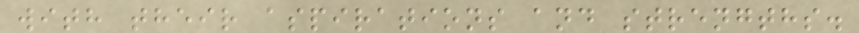with their aspirations and strengths.
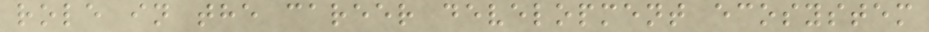role in the career development ecosystem
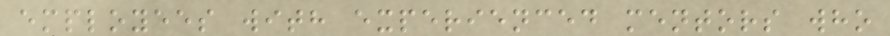employees with experienced mentors who
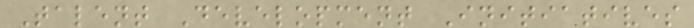Talent Development Initiatives
